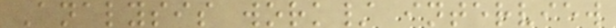Analysis work/ interview
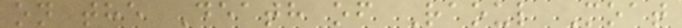on the Death of Raoul Moat
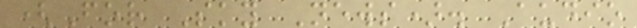(For Sky News). Audio
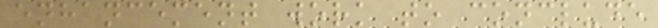enhancement work to conclude
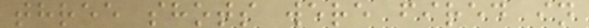three shots were fired in
